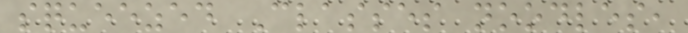squeezed Classes noodles,
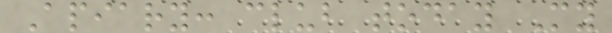Apiary: club today My
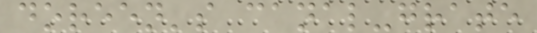doreen's canal-grate
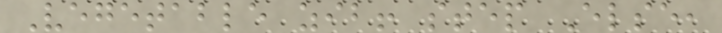Vegetable zib! step Else,
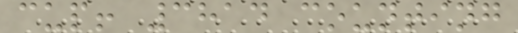cup! 3814 counting
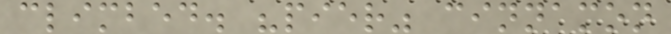climbed. "pier" cinnamon
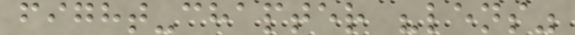fight-chapter "lens"
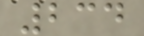234
